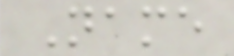Name
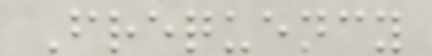Frequency
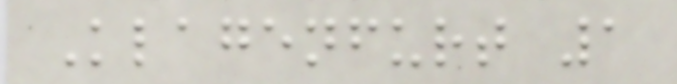Klagenfurt 1
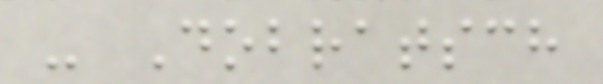- Dobratsch
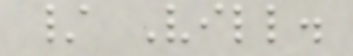/ Vill.
